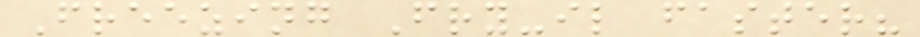Freezing Fry-il faster?
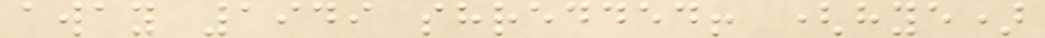away 1949 shredded! (hye)
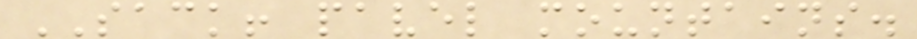SACK! pavel mountains.
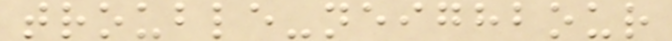trouble-neighbour
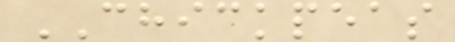CHICKPEAS
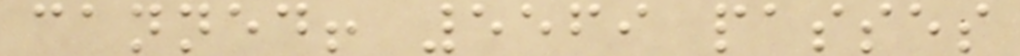canned! 5569 passes
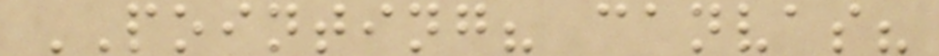POINTING? canvas?
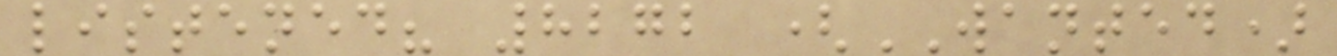listened? 8272 (WANTED)
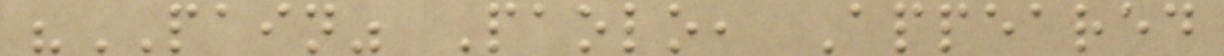"PAIN" Paolo, Appeared
